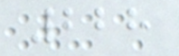228
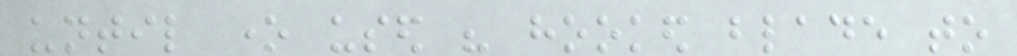until one used his hooked blade to
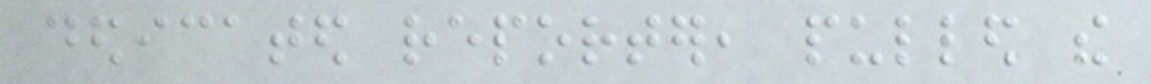dedicated reporter, pulled the
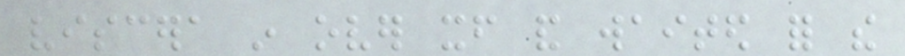viscera in over itself and waited for the
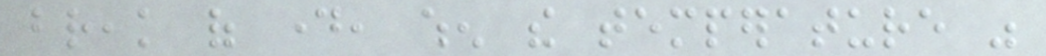break of day, when the temperature was
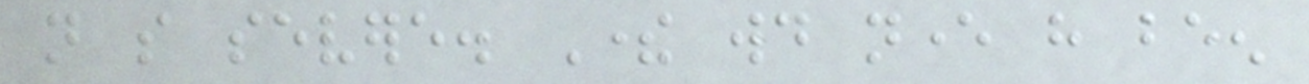not so severe. There would never have been
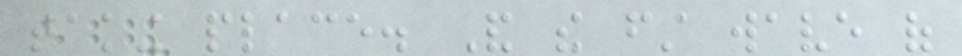taking place. And the first wave of
